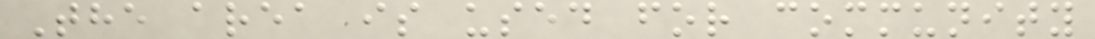The area is used for community
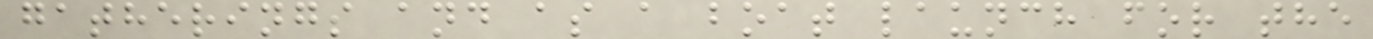gatherings and as a boat launch for the
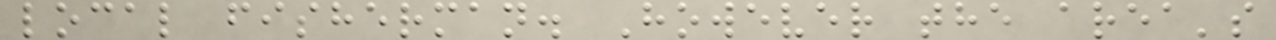local fisherman. However the area's
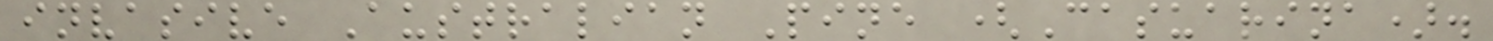invasive Australian Pine (Casuarina).
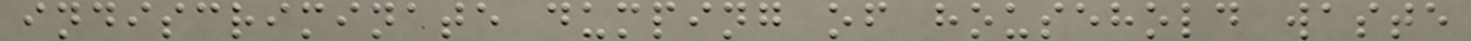indiscriminate dumping of household waste
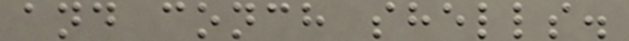and conch shells.
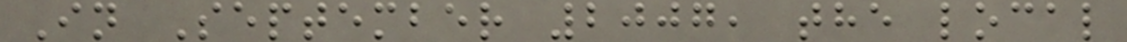In September 2007, the local
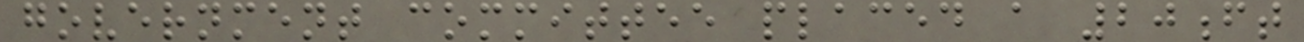government committee placed a 20ft
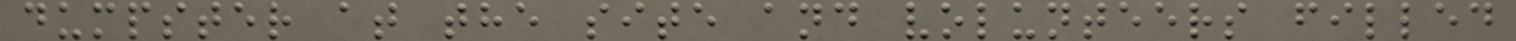dumpster at the site and volunteers filled
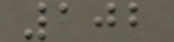102
